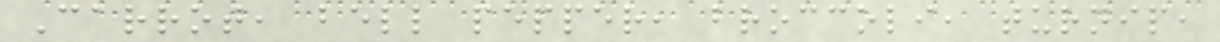Carrot, bell pepper, broccoli, turnip,
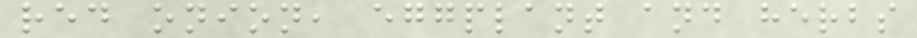red onion, eggplant and herbs
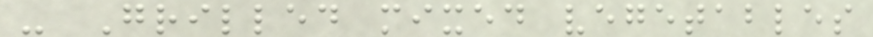- Grilled mixed vegetables
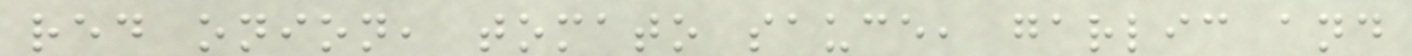red onion, tomato sauce, garlic and
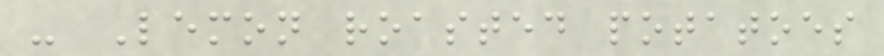- Lemon roasted potatoes
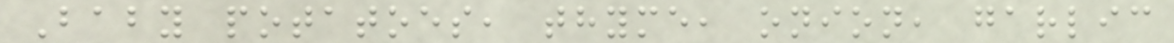Baby potatoes, thyme, onion, garlic
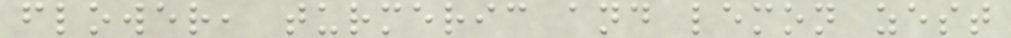flower, turmeric and lemon zest
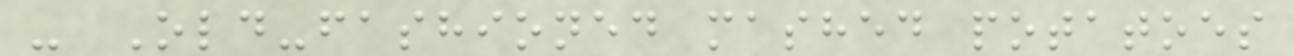- Old-fashioned mashed potatoes
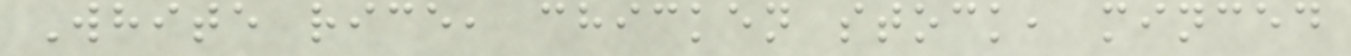White rice, chicken stock, minced
